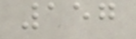157
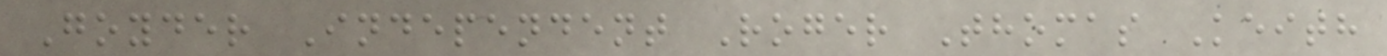Goyder Independent Roger Thomas Keith
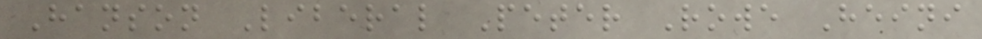Hanson Liberal Peter Rowe Heini
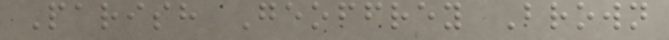Parish Geoffrey Brown
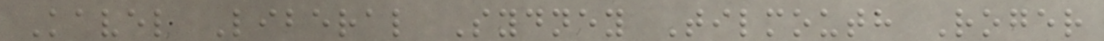Kavel Liberal Sydney Tilmouth Roger
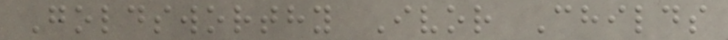Goldsworthy Ivor Childs
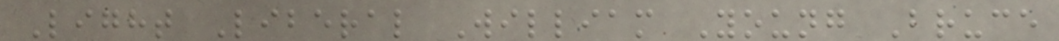Light Liberal William Young Bruce
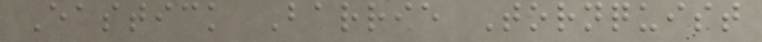Eastick Barrie Tornquist
